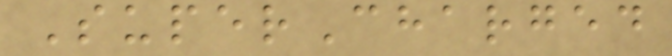SuperCharged
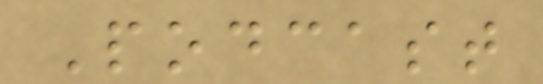Podcast
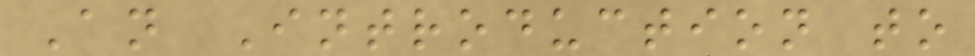An Introduction to
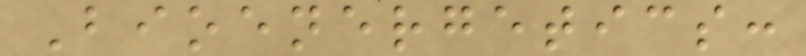Bioenergetics:
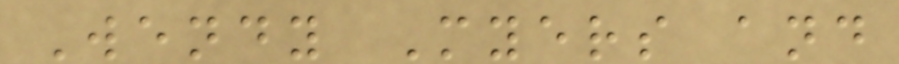Wendy Myers and
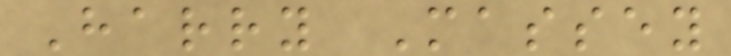Harry Massey
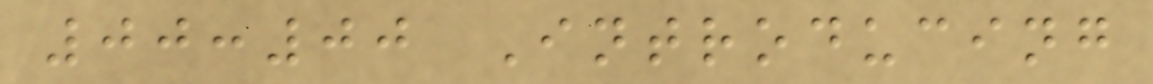00:00 Introducing
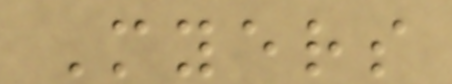Myers
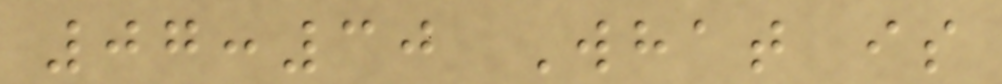07:30 What is
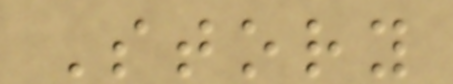Story
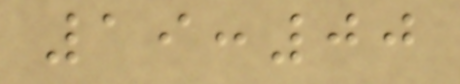19:00
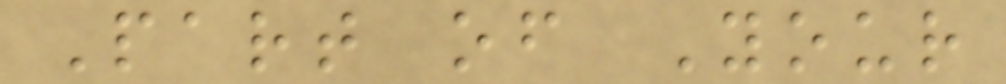Part of Your
